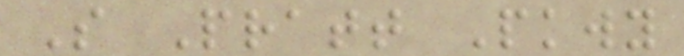S Pratt Pkwy
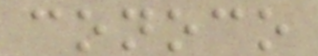conoco
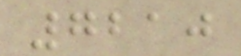7210
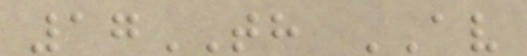17TH AV
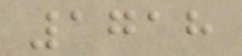1718
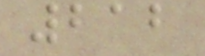212
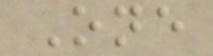One
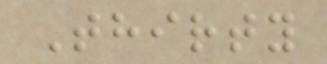Thirty
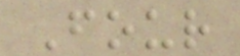Four
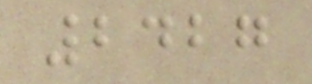2427
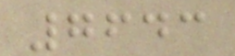7643
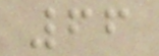66
